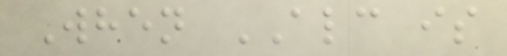When ALC is
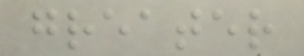greater
